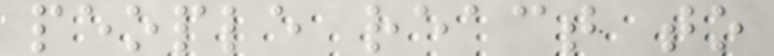people react to
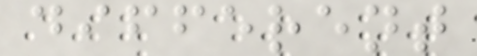different
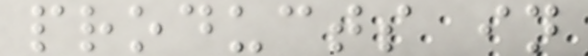products in
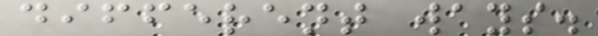different ways.
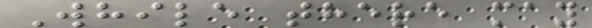While there may
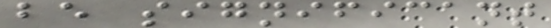be significant
